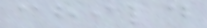child
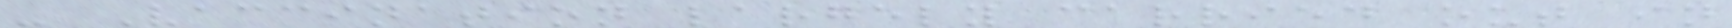- Vaccination largely carried out in
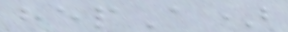hepA)
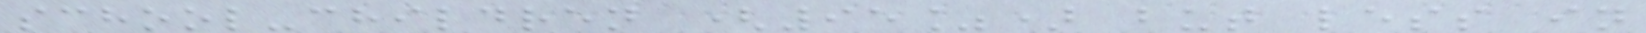school-children (95%) but less in
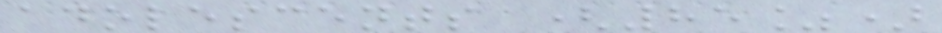adolescents (85%)
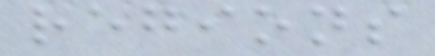regions
